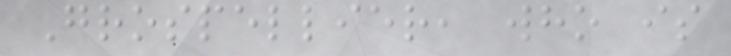Grospellier, who is
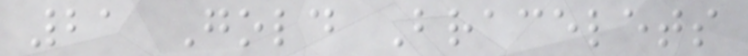21 Gold Bracelets
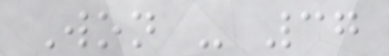Won - 37
